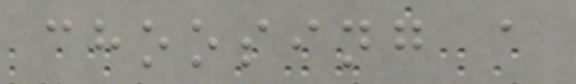choosing a
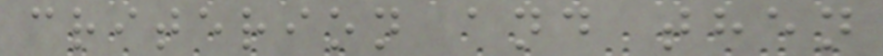criterion and then
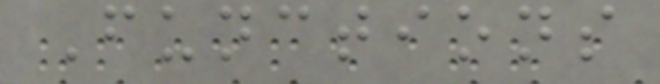Functions
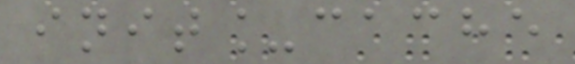init_cache
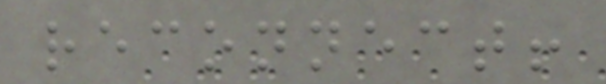reconnect!
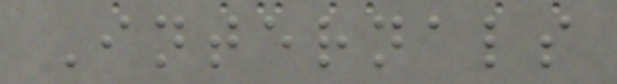Internals
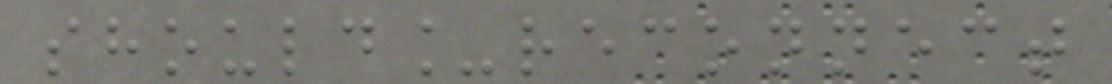should_reconnect
